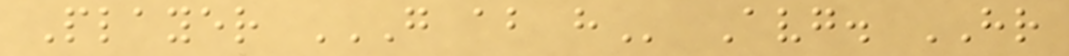Player G AB H Avg. HR
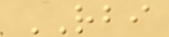RBI
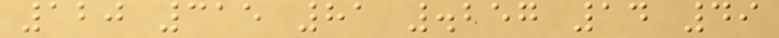120 315 81 .257 14 49
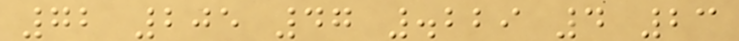72 205 47 .229 4 23
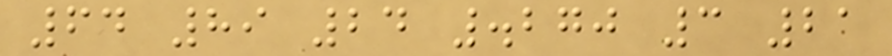64 89 24 .270 3 21
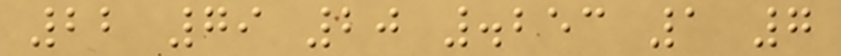22 79 20 .253 1 7
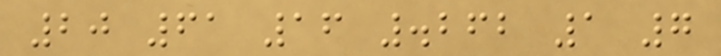20 61 16 .262 1 7
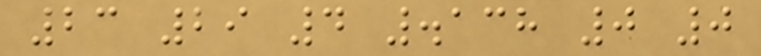23 29 4 .138 0 0
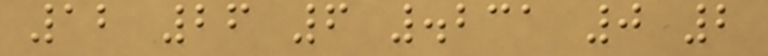12 26 6 .231 0 2
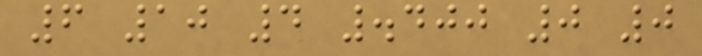6 10 4 .400 0 0
